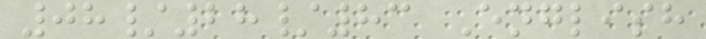08/28/83 English
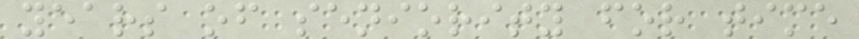years of seniority for time
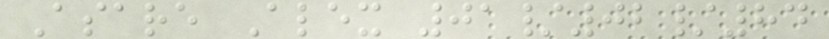Asare Alex 01/02/84
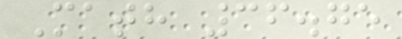Math 36.75
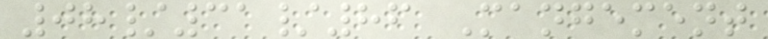08/31/86 Mangement
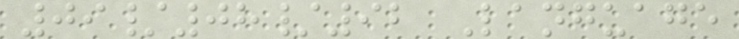09/08/92 Language
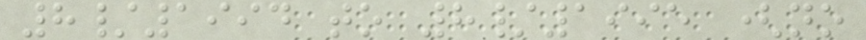8/1994 to 8/1995 (no
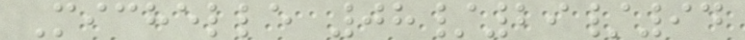Michelle 08/29/94
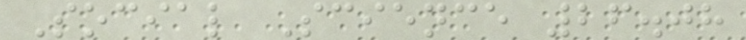Social Science 26.08
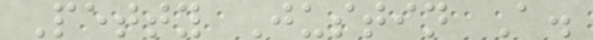Petty Justin A.
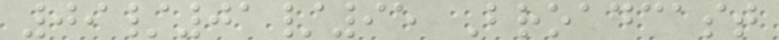09/01/95 Broadcast
